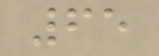65
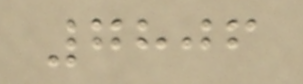7806
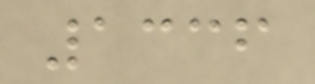1336
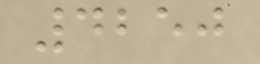4250
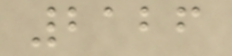2126
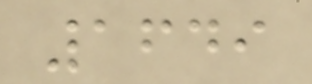1649
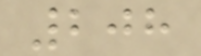208
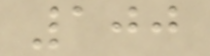100
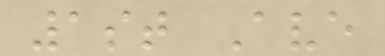1st Ave
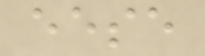eese
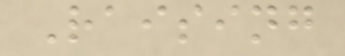Raising
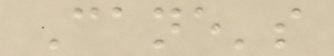Cane's
